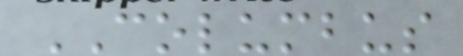COLUMBUS
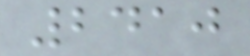2410
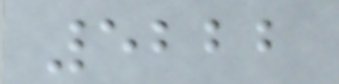5222
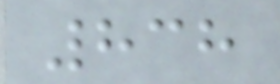838
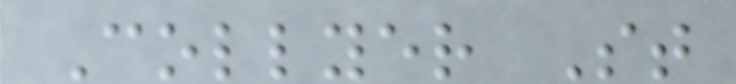Collyer St
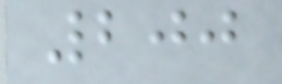200
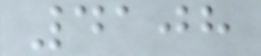4108
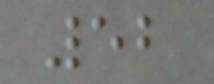52
